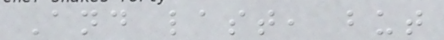And last, but
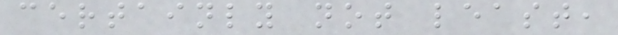certainly not least,
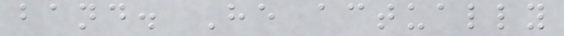band. He actually
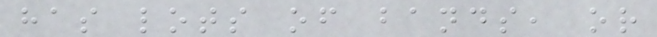has lots of bands, or
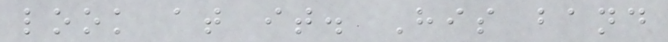look at it. His band
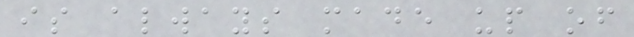is always made up of
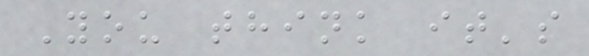You think it's
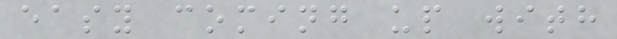easy coming up with
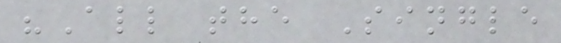"All the Single
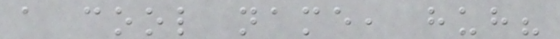a cool name, huh?
